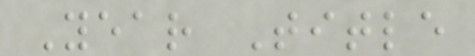Year Title
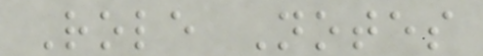Role Notes
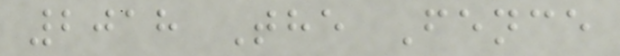2018 The Fence
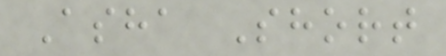Asha Short
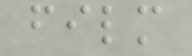film
